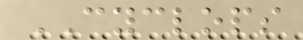CYCLOPS
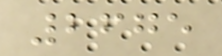2675
